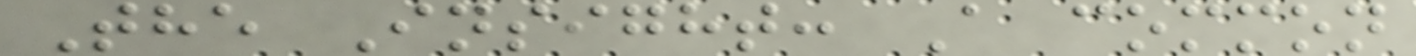The Insight: A common
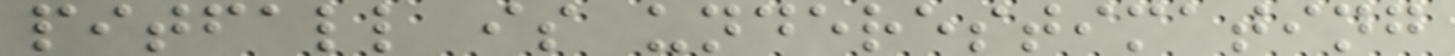pitfall is underestimating
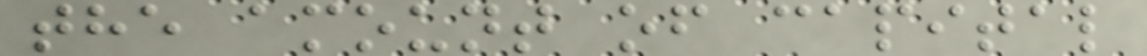the amount of capital
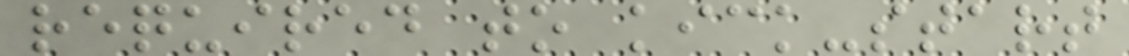required to kick-start
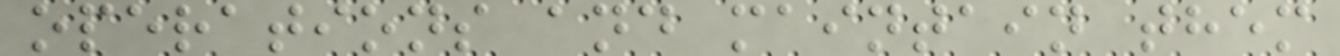operations and maintain them
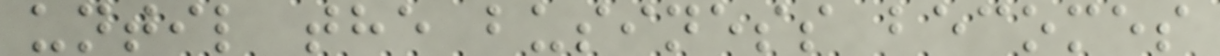until the business becomes
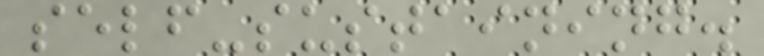self-sustaining.
